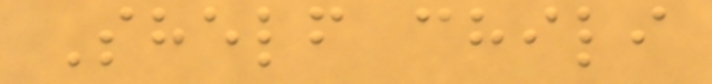Shelf chili
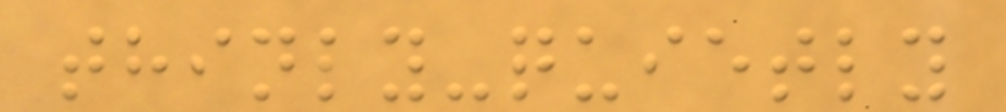thinly-quietly
